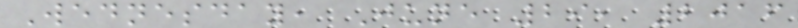Wednesday, June 29, 2016
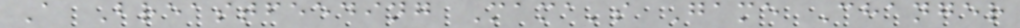A Breastfeeding Mama's Game Changer
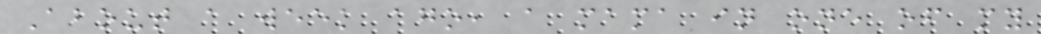About a week ago, a mama in one of my
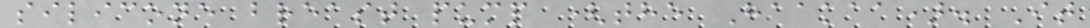silicone breast pump (the Haakaa). It
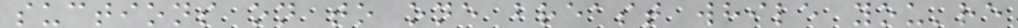suctions on to one breast while you're
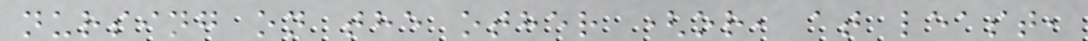nursing on the other (or, at least,
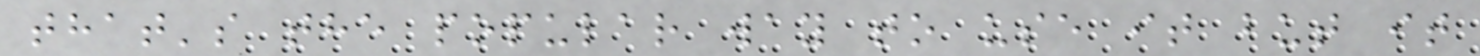that's the popular way to use it but it
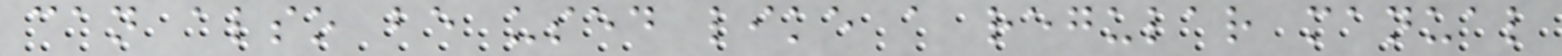can also be used like a regular manual
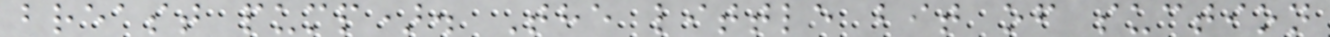breast pump). The little bit of suction
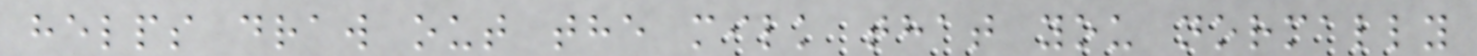helps draw out the milk that you normally
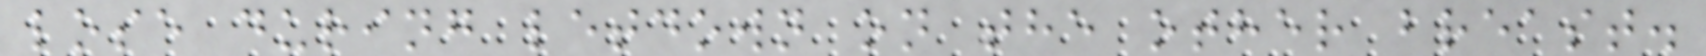lose during letdown on the other breast.
